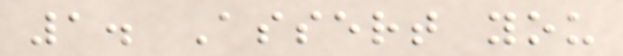1. Assert you
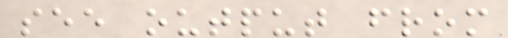see output from
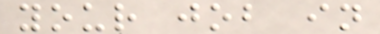your job in
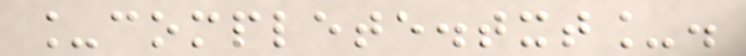_complete.txt_.
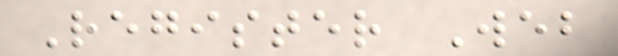Register Web
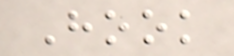Hook
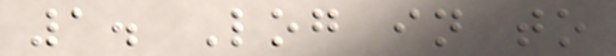1. Log in to
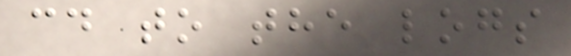cd to the logs
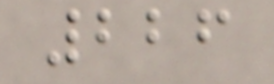226
